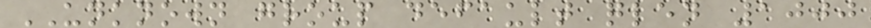UNKNOWN group default qlen 1000
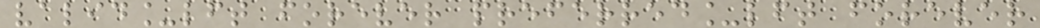valid_lft forever preferred_lft forever
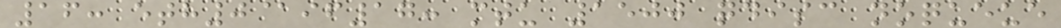16: eth0@if17: mtu 1500 qdisc noqueue
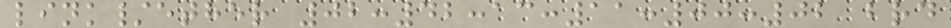link/ether 02:42:ac:11:00:02 brd
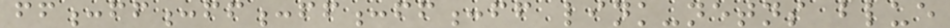ff:ff:ff:ff:ff:ff link-netns blue
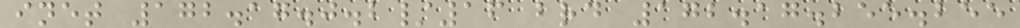inet 172.17.0.2/16 brd 172.17.255.255
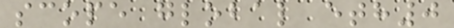scope global eth0
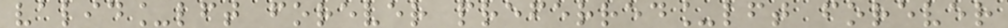valid_lft forever preferred_lft forever
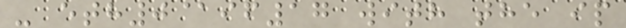- eth0@if17 with the ip
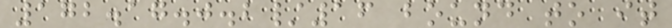172.17.0.2/16 bound to it
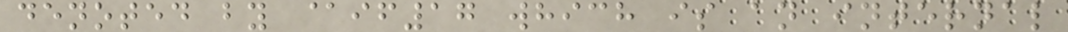denoted by @if17 which is an internal
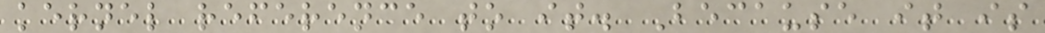kernel reference to it. Because it is
